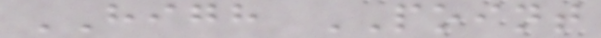HIGH POINT
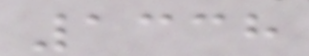1338
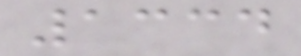1334
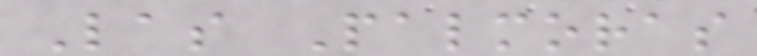Las Palmoras
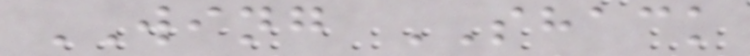WING SHACK
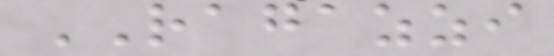RAGAZZI
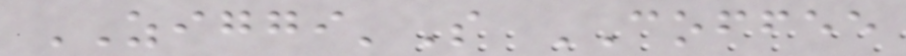ZIGGI'S COFFEE
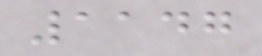1147
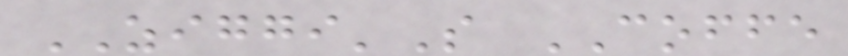ZIGGI'S COFFE
